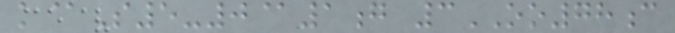k@S5-0@1g 3OO78c
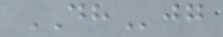DHjg
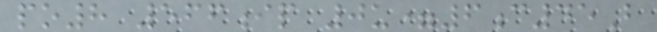po8 566ip 0u=6c45B
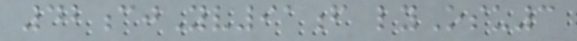42cjYv91f lyOsu3
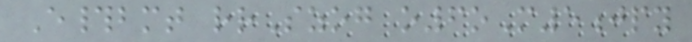E#bmt rrSzog o6oM5jpy
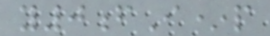y0fI*p
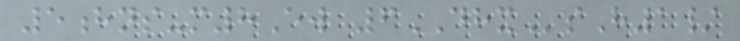5hns-m8Ew 6DHXsH1/
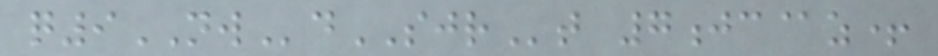q9NWdSJRt 7jc@z+
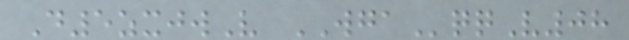D5zxjwV WGAqqV08
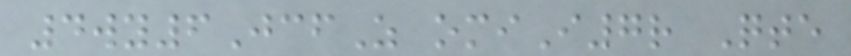4wy6JcfZ omiI7r Qte
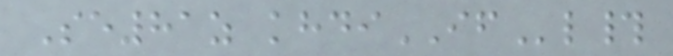Se81z khdiIFl#
